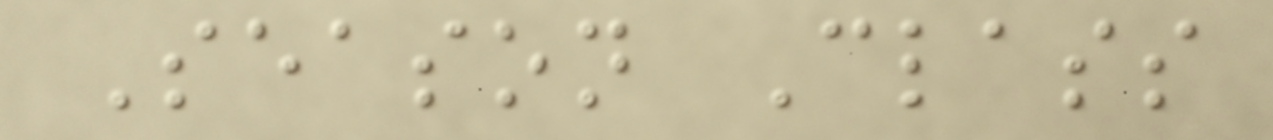Season Class
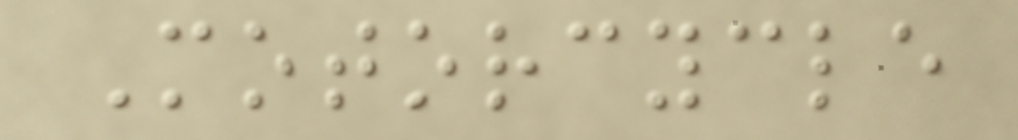Motorcycle
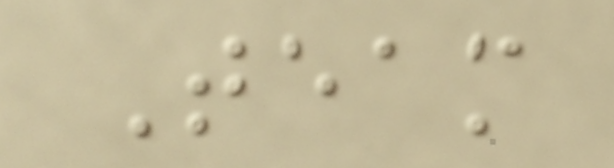Team
